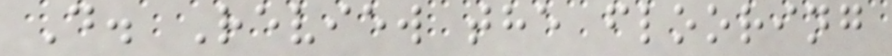D. Review the flooring
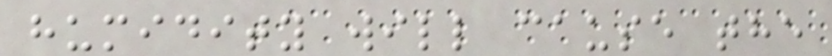humidity will cause the
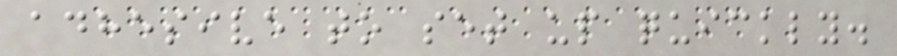adhesive to set up quickly.
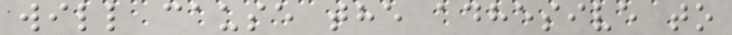will cause the adhesive to
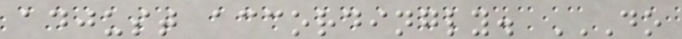adjust accordingly. DO
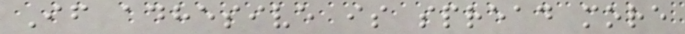If adhesive is spread more
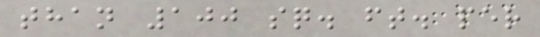than 100 sq. ft. per
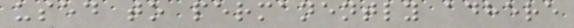used to permanently adhere
